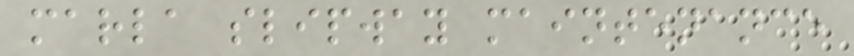marla slipway maintenance
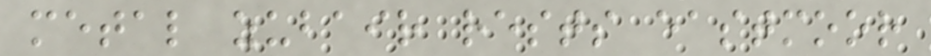metal zubair rests eastmoor
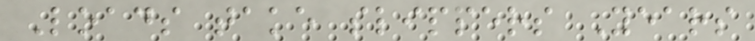Loads take slippers Years
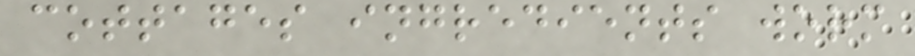cottages ingredients worm
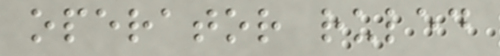operator ruled
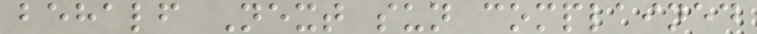behalf Next sun complained
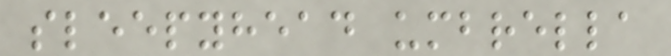sleepyhead umbrella
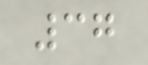37
